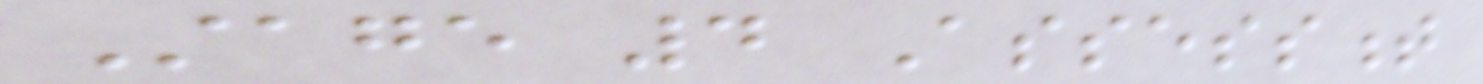Stage 4 Assessment
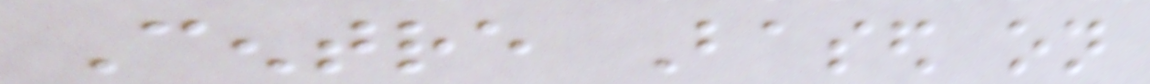Centre Based on
